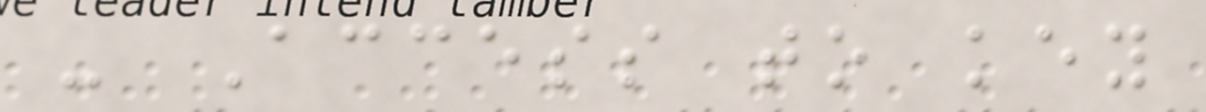- Access to key
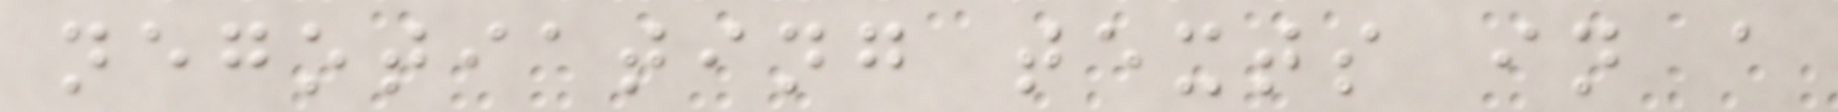negotiating texts in a
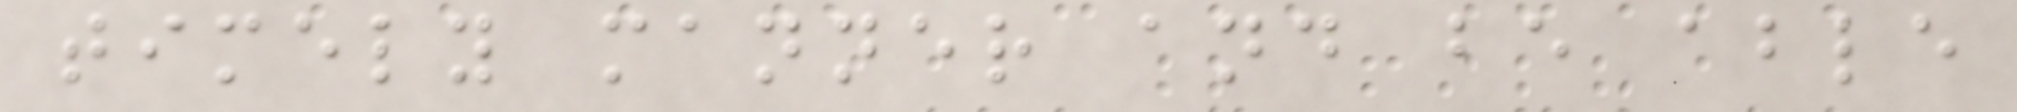timely manner and be able
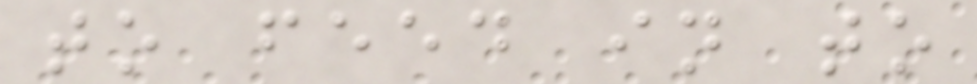to feed in to
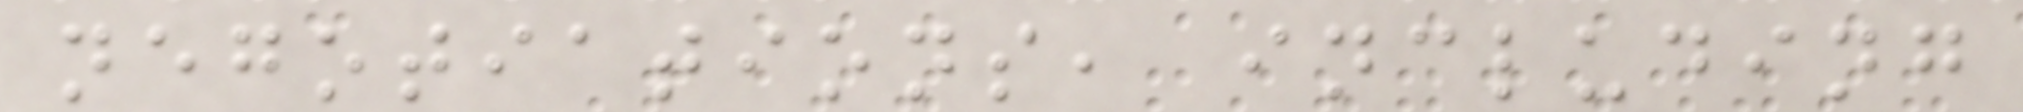negotiations, including
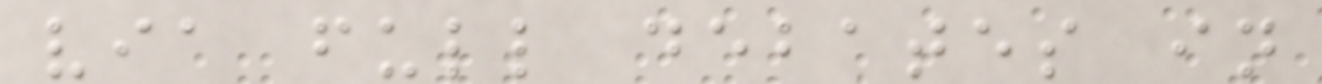via full debates in
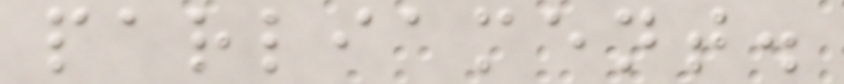parliament.
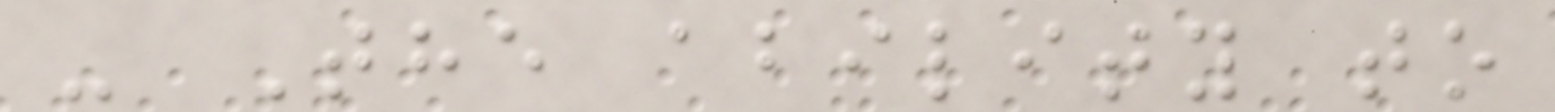- The ability to
